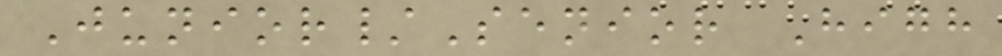Junior/Senior High
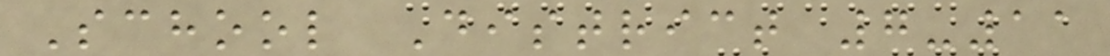School District 7-11
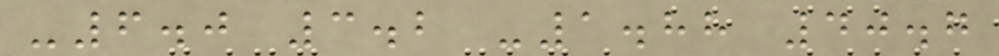-6.0 3.2 -1.88 40.7
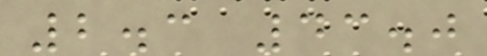2.3 43.0
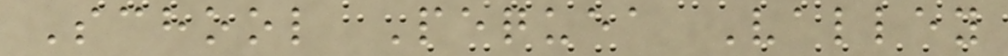School Pequea Valley
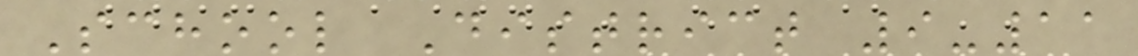School District 9-11
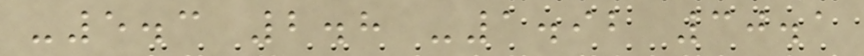-5.3 2.8 -1.92 30.1
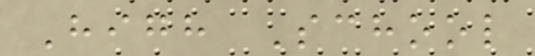High School
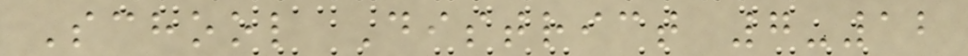School District 7-12
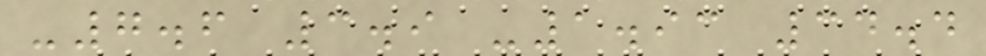-7.6 3.9 -1.93 34.4
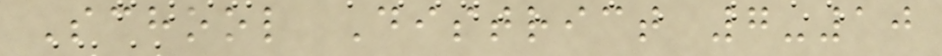School District 7-10
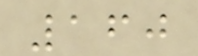160
